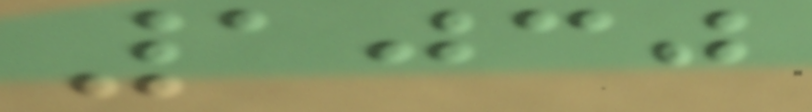1030
